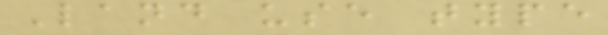Land use type
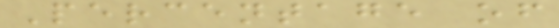Percentage of
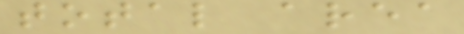total area
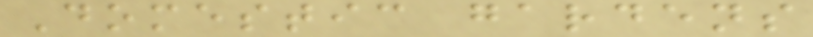Domestic gardens
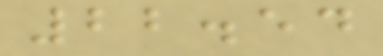22.54
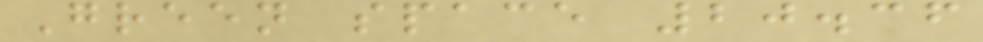Green space 20.36
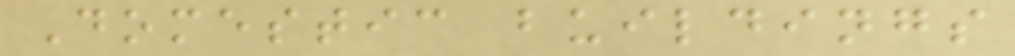Domestic buildings
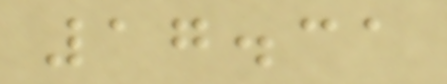17.31
